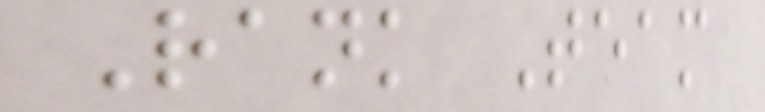Rank Team
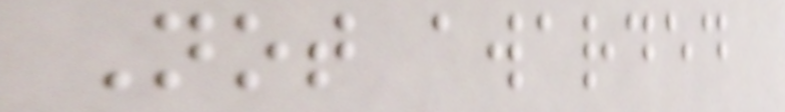Not awarded
